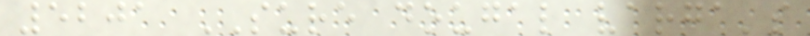5201 SURE dougal varga's
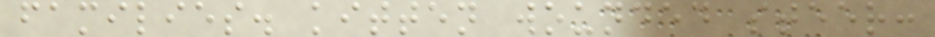families. kitten wounded steer:
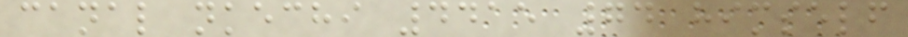canal nkechi 4415 74 himself
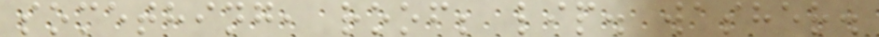something, roof; lip. washer.
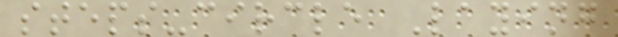steps-circle Laying
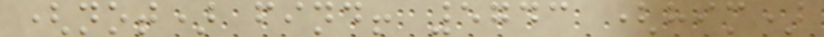(not) find! 5743 (him)
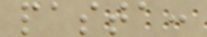pasta:
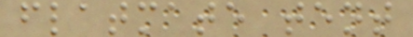flatmate tent
